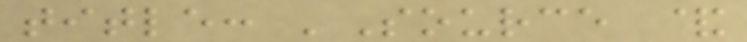title: 'Source &
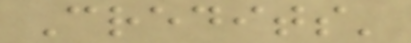Credits'
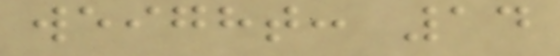weight: 14
